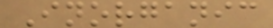Inorganic
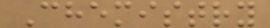Chemistry
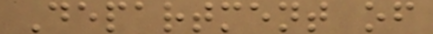Department of
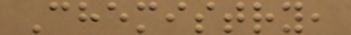Chemistry,
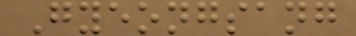Gyeongsang
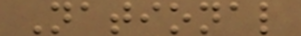National
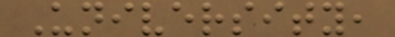University,
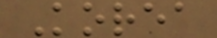Korea
